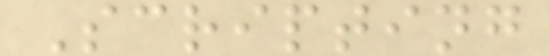Scripting
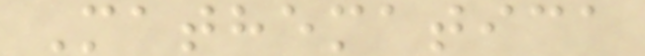Mathematica
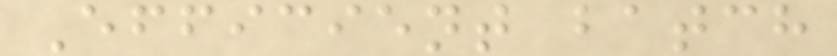Efficient batch
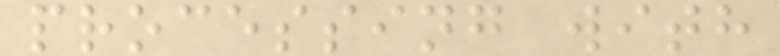processing with
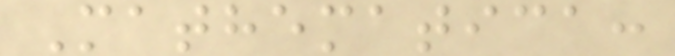Mathematica:
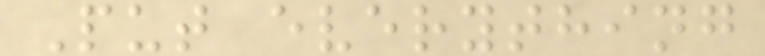Put everything
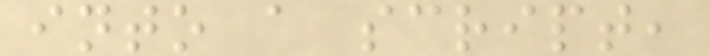into a script,
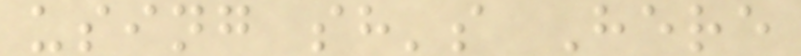using sh's Here
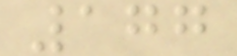177
